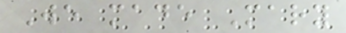We made Mary
